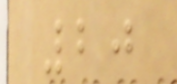20
